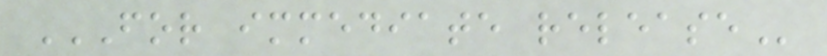FOR IMMEDIATE RELEASE
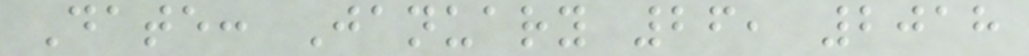Date: January 26, 2018
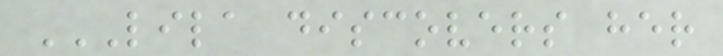LILA DISCOVERS HER
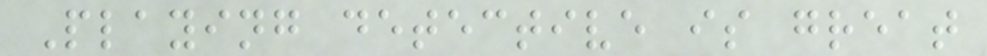Playing detective is great
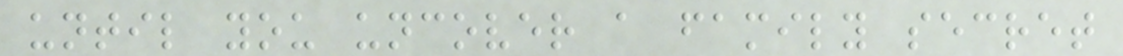until you uncover a family secret
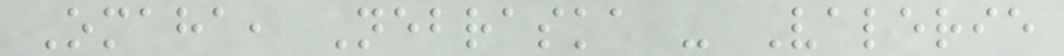Omaha, Nebraska - Valerie
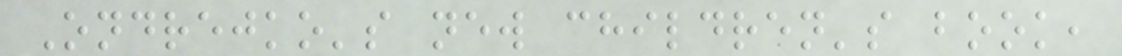Ondrejko's new children's book,
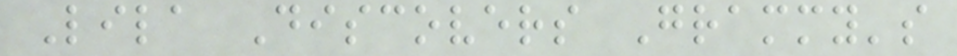Lila Discovers Grammy's
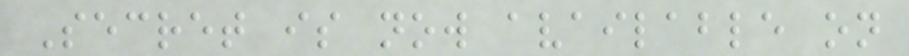Secret is now available on
